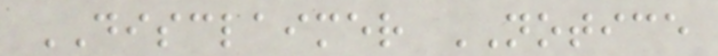DISCLAIMER NOTICE
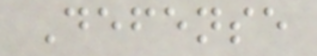Defense
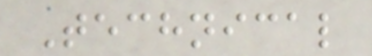Technical
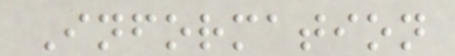Information
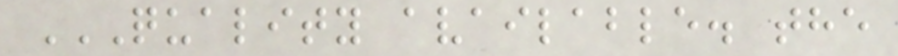QUALITY AVAILABLE. THE
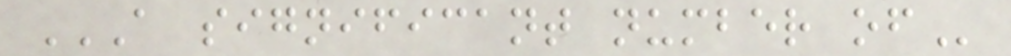A SIGNIFICANT NUMBER OF
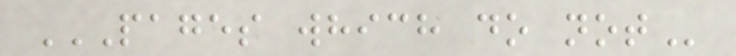PAGES WHICH DO NOT
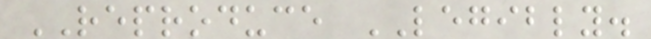REPRODUCE LEGIBLY.
